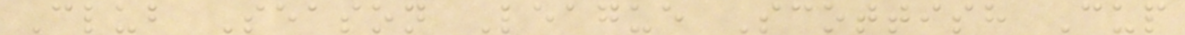Club Season League Scottish Cup
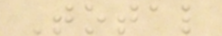Total
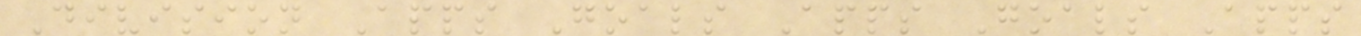Division Apps Goals Apps Goals Apps
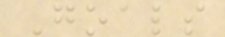Goals
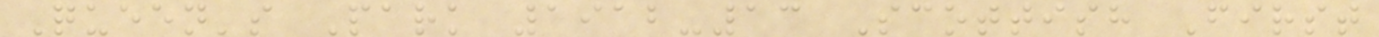Queen's Park 1912-13 Scottish First
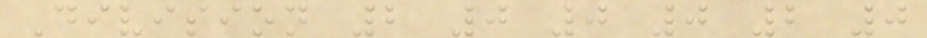Division 2 0 0 0 2 0
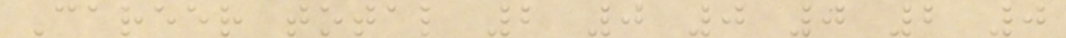Career total 2 0 0 0 2 0
